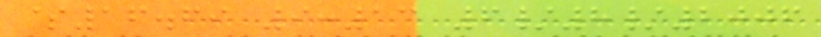$16.69 9:13 6/8/2006
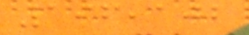196,102
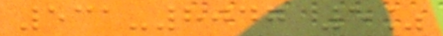531-8047 5%
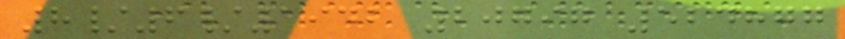8/6/1942 20797 524877
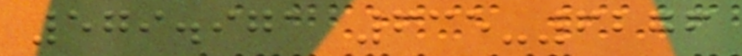579.971 635-6276
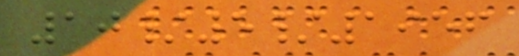10/5/1956
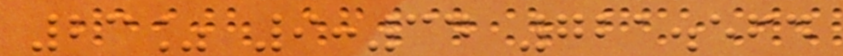23% 9:34 721.564
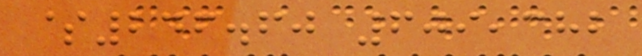$246.60 609,382
